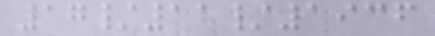17/11/1936
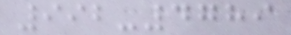992-4789
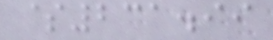$231.99
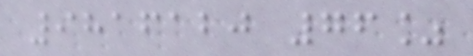9816120 76%
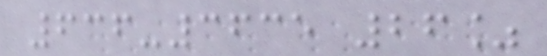636-3635 26%
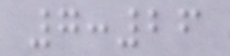7:26
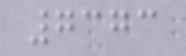7373
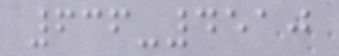636-4510
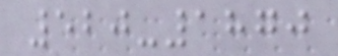520-1870
